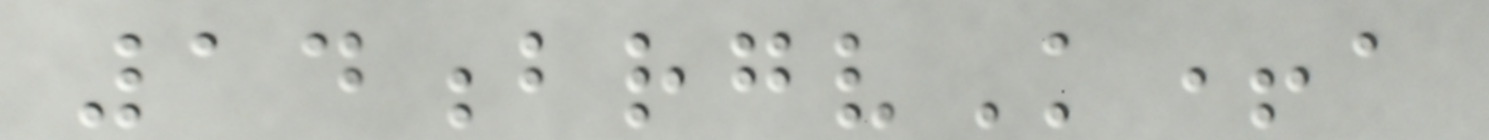14brgvK+a
